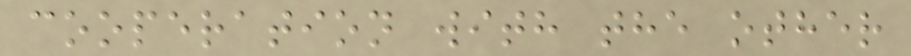cooperation with the other
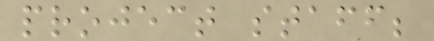project staff;
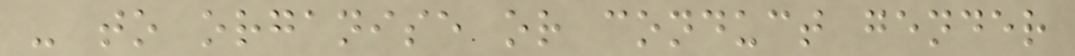- to organise or conduct gender
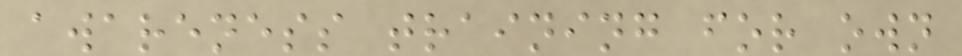awareness training for own
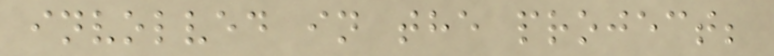involved in the project;
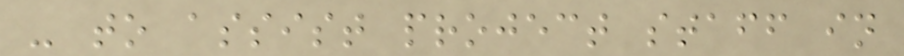- to assist project staff in
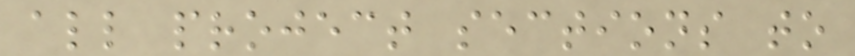all project sections to
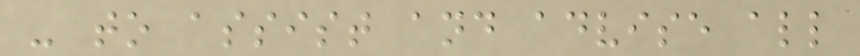- to assist and advise all
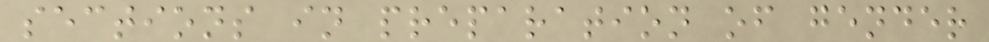sections in preparation of gender
